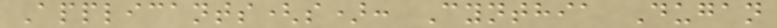Applicants(s): Cynthia Dugan
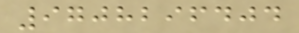9708296404
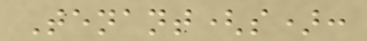Tenant(s):
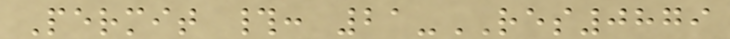Permit #: 21-RES0879
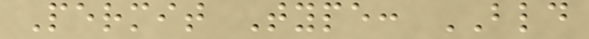Permit Type: BLD
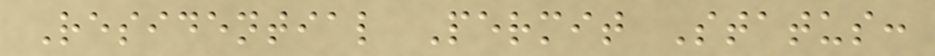Residential Permit Status:
